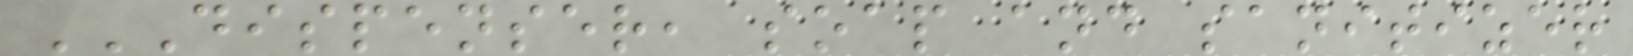DISPENSER, SOAP AND SANITIZER
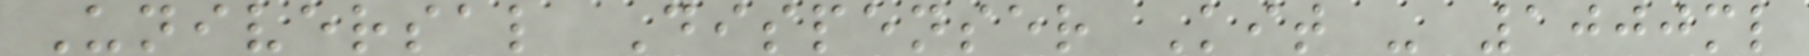Universal Dispenser Kit - 1000ml
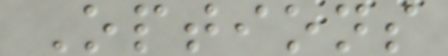Options
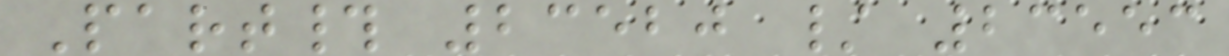Part# 23520 / 23553
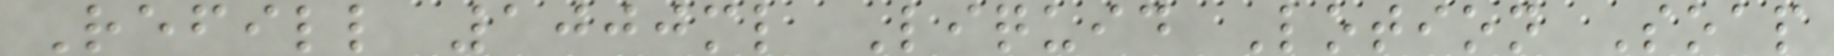Refill 1000ml Liquid Lotion Soap
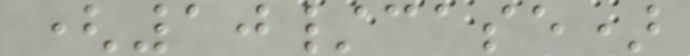(10/case)
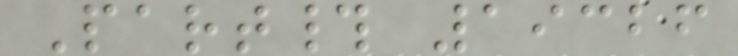Part# 19326
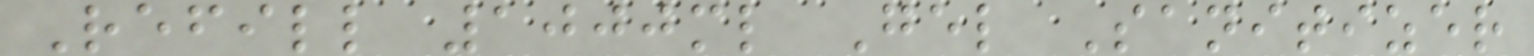Refill 1000ml Gel Sanitizer
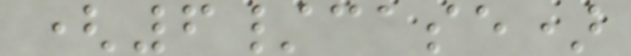(6/case)
